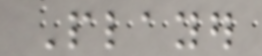Player
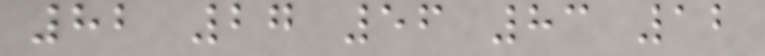82 27 56 83 12
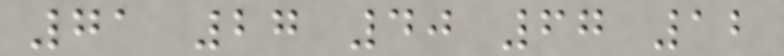71 27 40 67 12
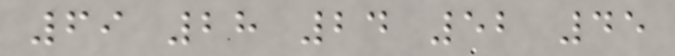69 28 24 52 45
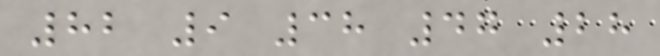82 9 38 47 28
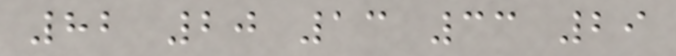82 20 13 33 29
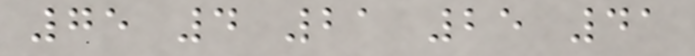75 4 21 25 41
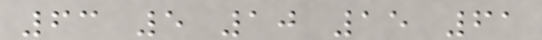63 5 10 15 61
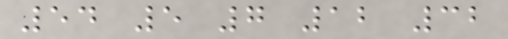54 5 7 12 32
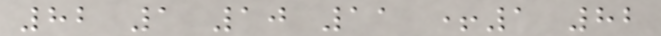82 1 10 11 +1 82
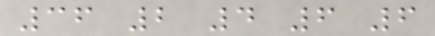36 2 4 6 6
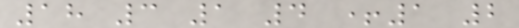18 3 1 4 +1 2
